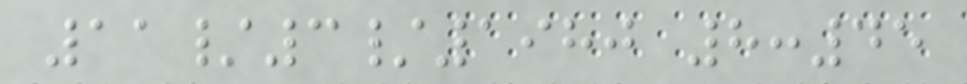11/3/1980 8:45
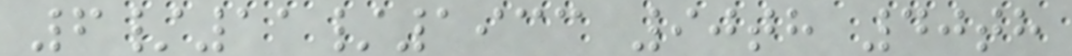6/11/1933 90th 40th
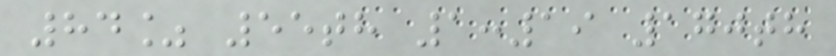84% 55th 1:19 170th
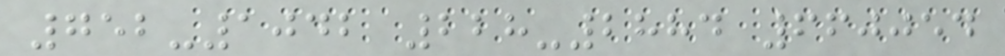752-1042 228-2884 660054
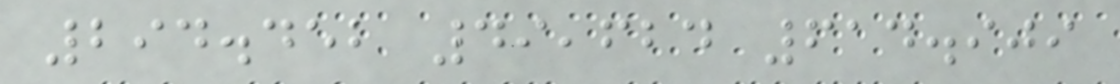294.452 49,624 614.909
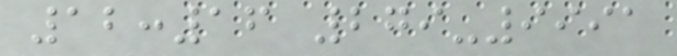12:16 279-9991
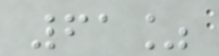61%
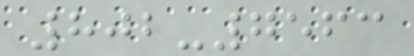802-7563
